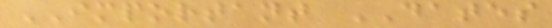IMPORTANT DATES
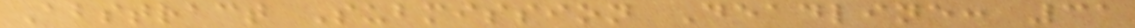Abstract Submission Deadline: 31
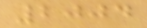2004
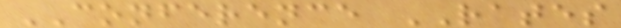CONFERENCE RATES
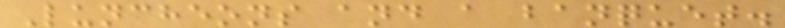Luncheons and a banquet.
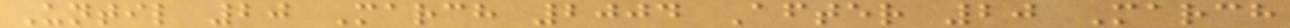Until 20 March 2004 After 20 March
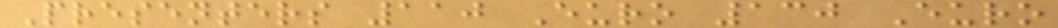Presenters 110 Euro 130 Euro
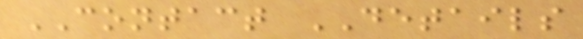CONTACT DETAILS
